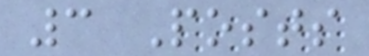3 Posts
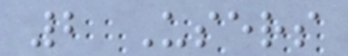2 Users
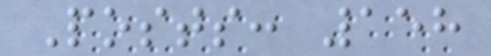Posts: 158
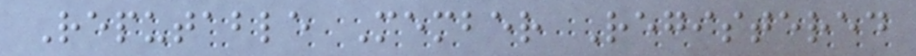Reputable Member Registered
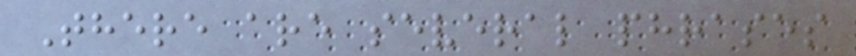There are several phrases
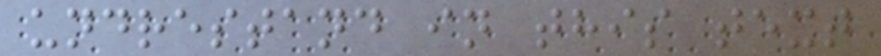undrestand in this text
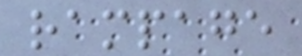rampage
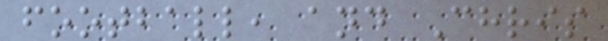football, and Chris
